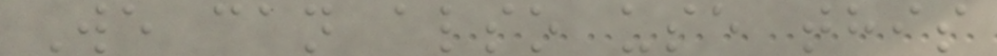We can also use this
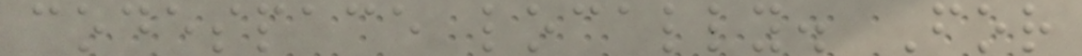codespace locally. For
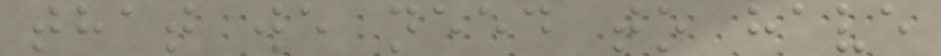that we need to have
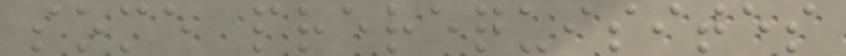some prerequisites
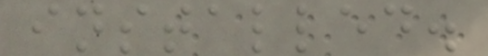installed.
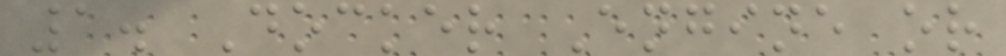1. Docker Engine or
